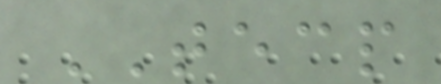TECP
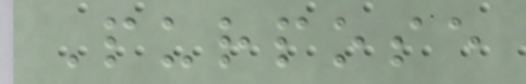Purpose
